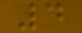4
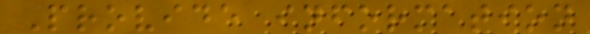Provide information
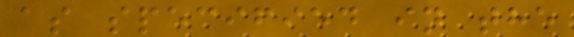as specified in the
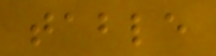table
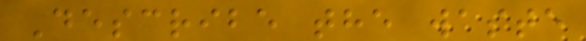Describe the waste
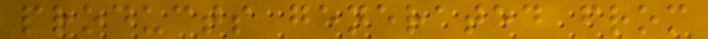products generated from
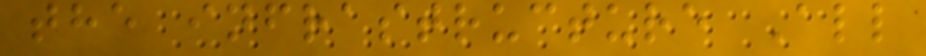the infrastructure All
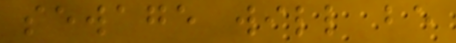sewage will be
